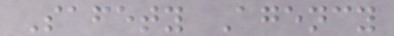Safety Agency
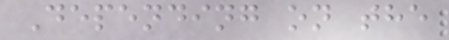Depending on the
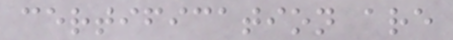certification are
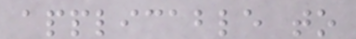applicable to
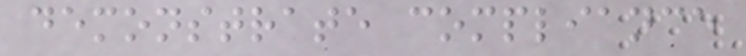demonstrate compliance
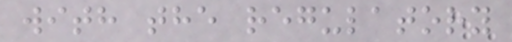with the regulatory
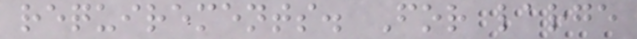requirements. For large
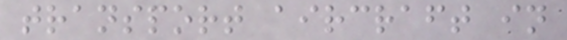transport aircraft in
